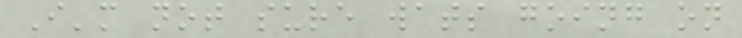I'm not sure wats going on
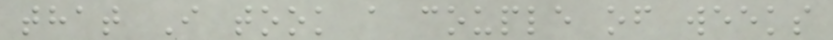that I took a couple of weeks
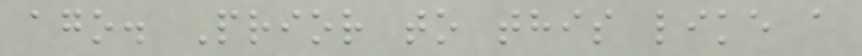ago. Prior to this like a
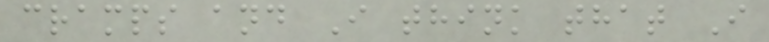cramps and I think that I
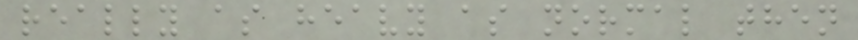really as heavy as normal then
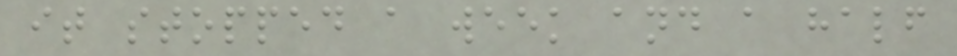it stopped a week and a half
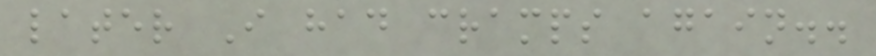later I had cramps again..
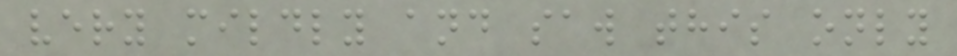very mildly and saw this only
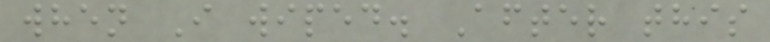when I wiped. After this
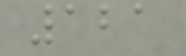121
